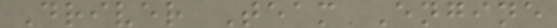Driver Team Engine
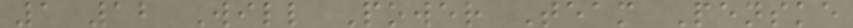1 12 Will Power Team Penske
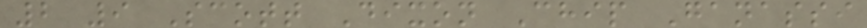2 9 Scott Dixon Chip Ganassi
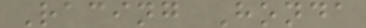Racing Honda
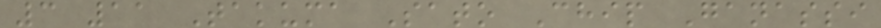3 11 Takuma Sato Chip Ganassi
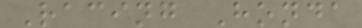Racing Honda
